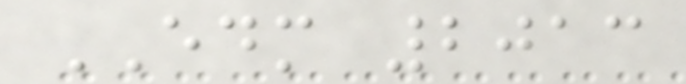EDM 2013
